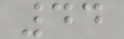44
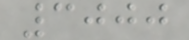3000
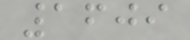1609
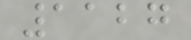1127
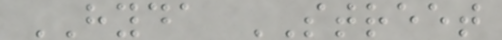HYDA STREET
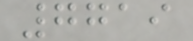7719
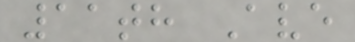11th Ave
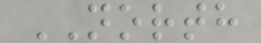NORTH
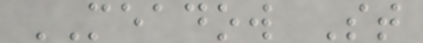MEADOW St
